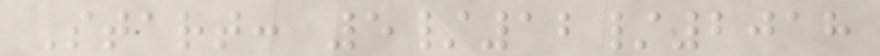Start: 5/12/2018
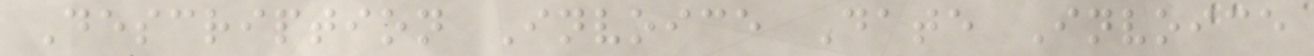Description Invoice Date Invoice
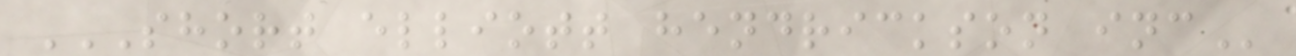SHORT ELLIOTT HENDRICKSON INC
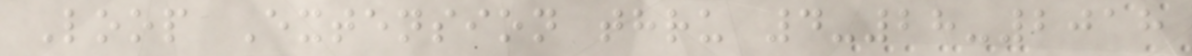Loop Extension thru 4-28-2018
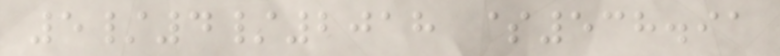5/4/2018 $538.91
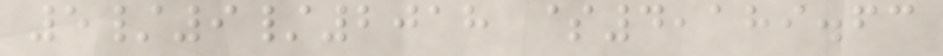5/9/2018 $4,189.63
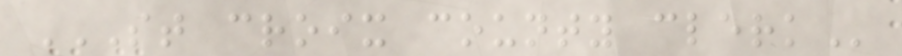ST CROIX COUNTY CLERK
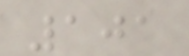101
